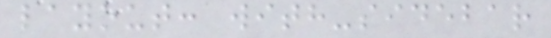layout: with-sidebar
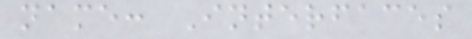name: Interfaces
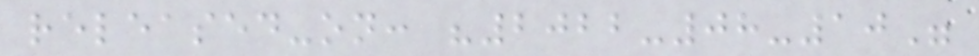released-on: "2022-08-10"
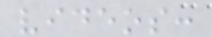videos:
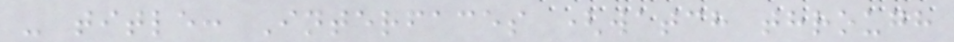- title: Interfaces (watch through
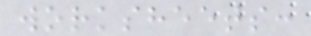worksheets:
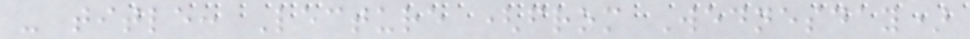- title: Lecture (from Wednesday)
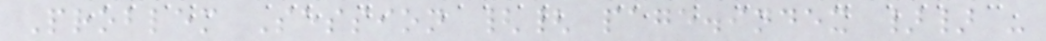Problem Session {{ page.index }} -
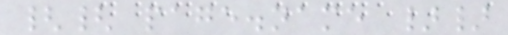{{ page.name }}
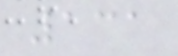131
